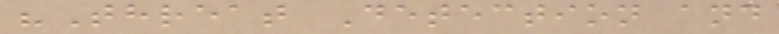"Threat Detection and
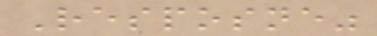Resposne"
